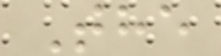The
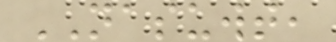NASUWT,
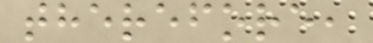therefore,
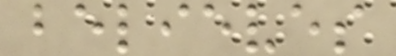believes
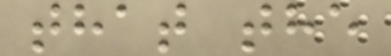that the
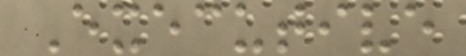Executive
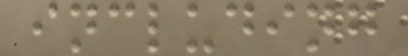including
